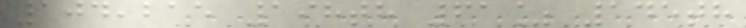104,215 198th 61% 145th
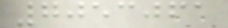7053061
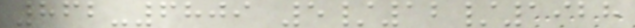862-6809 5/12/1928
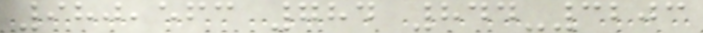980,563 784 844-3203
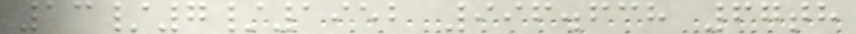13/7/1952 996.638 67th
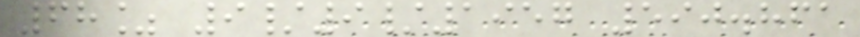68% 9/9/1957 590.861
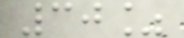30%
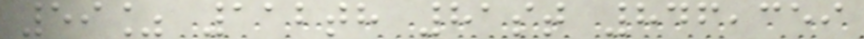59% 112th 81st 846,359
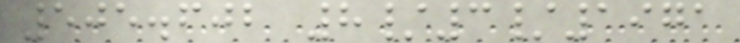505.602 8/3/1971
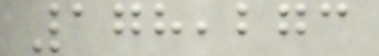178,273
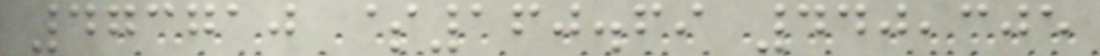473710 $160.69 440,305
